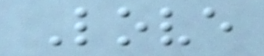Love
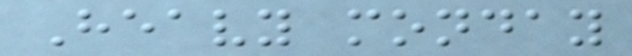Heavy monday
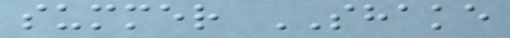summer SHAKE
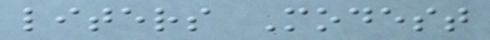liters Modest
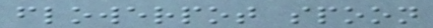flowerpot spoon
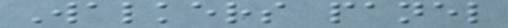Walkers panel
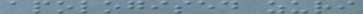apologised zuri
